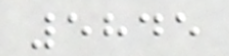5845
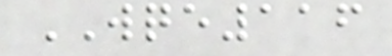WQE116
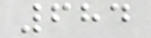684
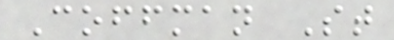Coffman St
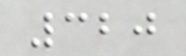320
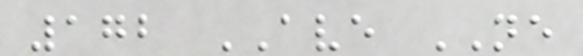172 AVE NE
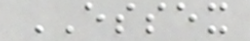ESSEX
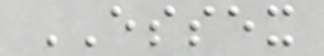ESSEX
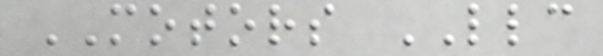MOTORS LLC
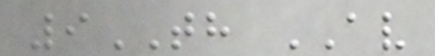9TH AV
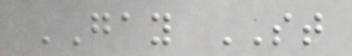GAY ST
